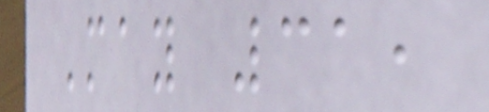May 31,
